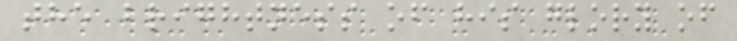the brightness of his glory of
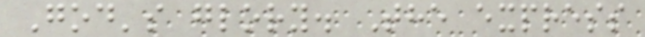God's glory. The express
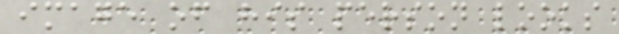image of his person looks
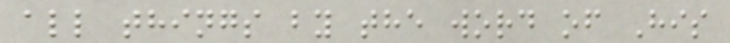all things by the word of His
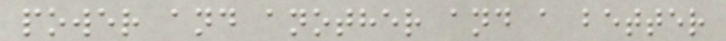power and another and a better
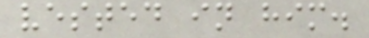vested in him.
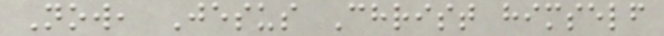Now, Jesus Christ himself
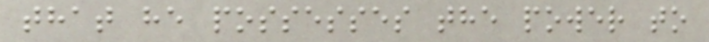that he possesses the power to
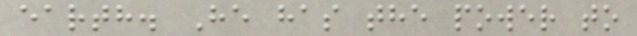earth. He has the power to
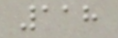118
